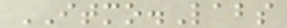ITMO.Labs
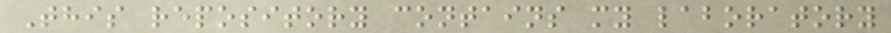This repository contains my laboratory
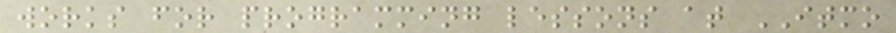works for programming lessons at ITMO
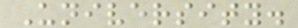University.
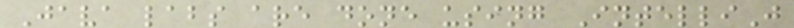Java labs are done using IntelliJ
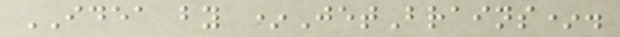IDEA by *JetBrains*.
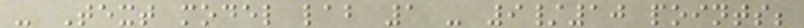- Text model lab 1 - 9/10 points;
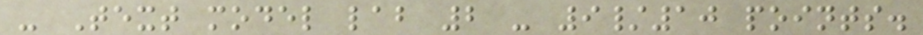- Text model lab 2 - 9/10 points.
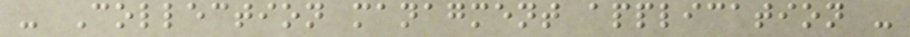- Collection managment application -
